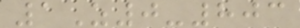1Z0-803
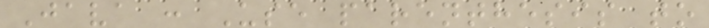Java : Use parenthesis to
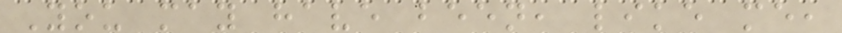You may have been, like me,
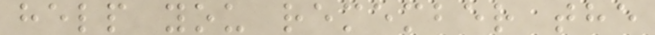help you remember the
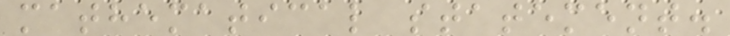mathematical statement.
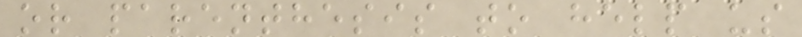or parenthesis to help us
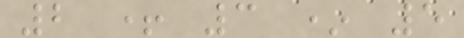2 + 3 * 5
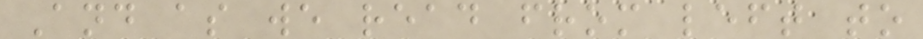And as we read from left to
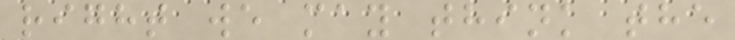right we may think the
